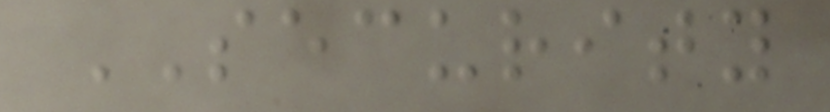SECURITY
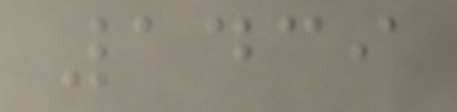1439
